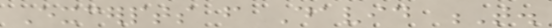Excerpts from David T.
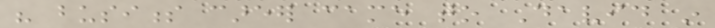his business career came to David in
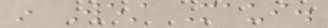in West Maui.
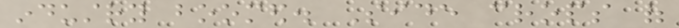industry boomed. Side crops of
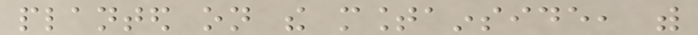planted on the mountainside, with
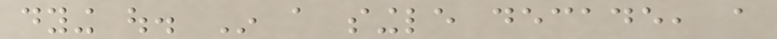dying out. In a single decade, a
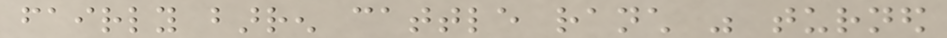fairly barren cattle ranch was turned
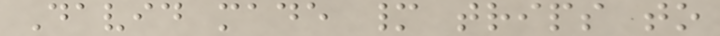David made many trips to
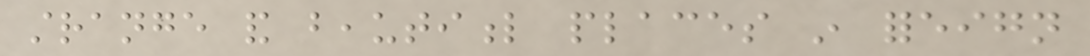strange and beautiful places in foreign
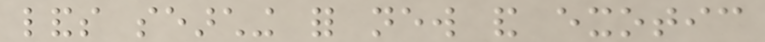lands searching for new and exotic
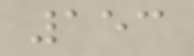153
